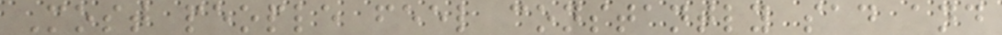Most people feel constantly sad and
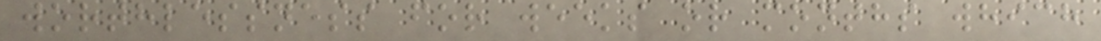worthlessness for weeks or months which
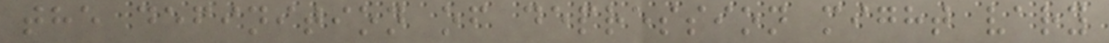the definition of depression might vary
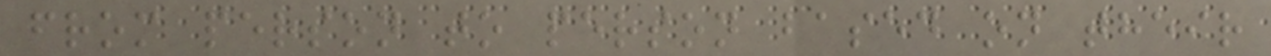from person to person based on their
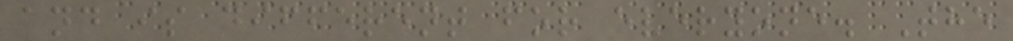and is different for everyone. The
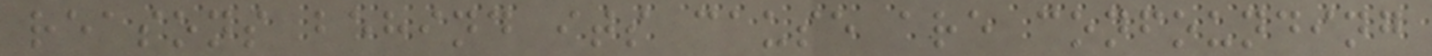reasons behind its cause are confounding
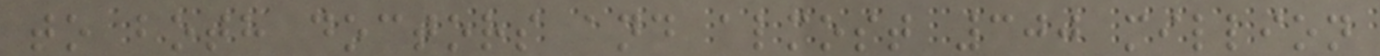to both doctors and almost 300 million
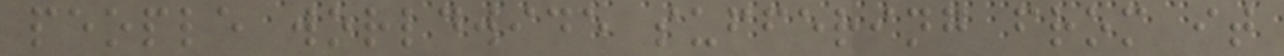people worldwide suffering from it
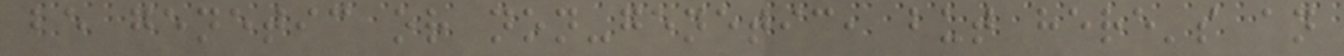be genetic or non-genetic, but here's an
